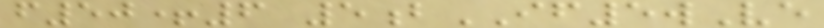f50+6 5bIF5wVe
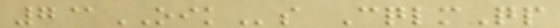7@OIKs CqlmQp
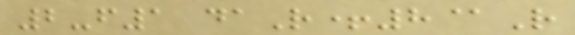2-f1 daR+8@R
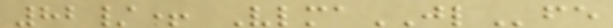82/+ VlmaJLfe
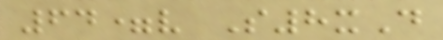64=v S8xD
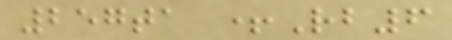257ta +Rb6
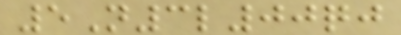5N3l00qj
